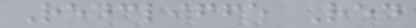Redcliffe Red
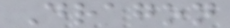Dragon
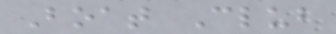Boat Club
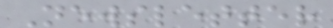Newsletter
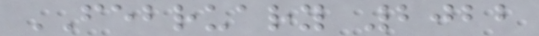FEBRUARY 2022
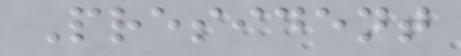President
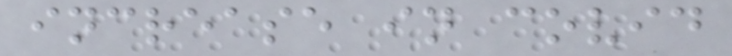increase in covid
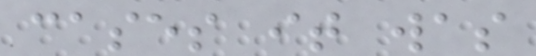cases it was
